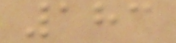183
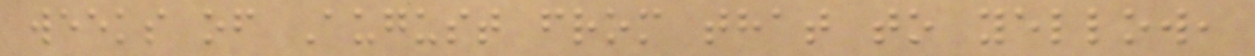weeks of August from that to yellow,
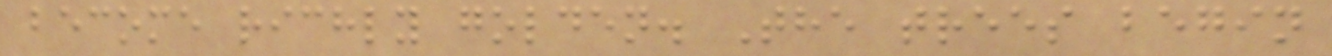become richly golden. The trees begin
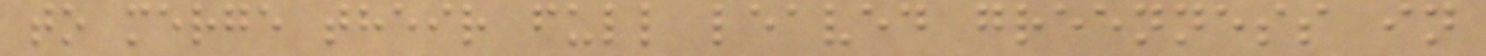to merge their full leaved greenness in
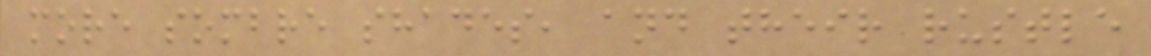more sombre shades, and their rustle
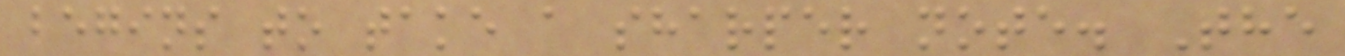begins to take a sharper note. The
